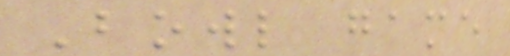Bowl game
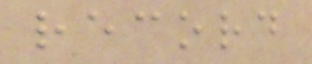record
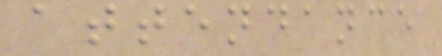attendance
